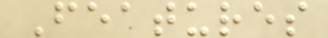Features
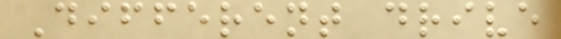Different drive
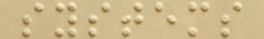systems
